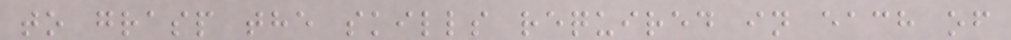to grasp the skills required in each of
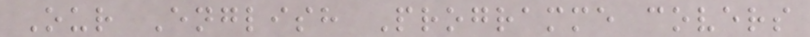Our English Programme covers
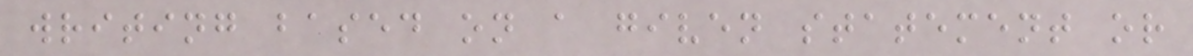writing based on a given statement or
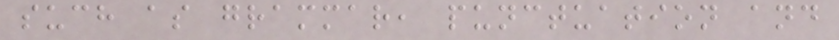such as grammar, punctuation and
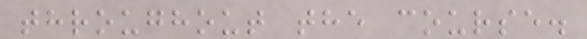throughout the course.
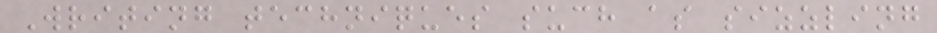Writing techniques such as sizzling
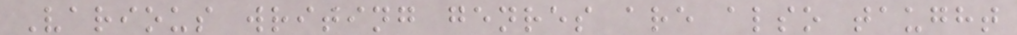Various writing genres are also taught
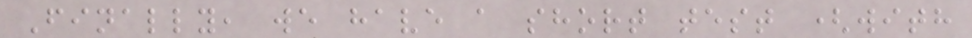Finally, we have a short test (with
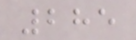285
